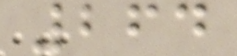264
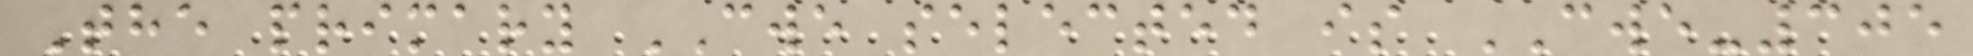The primary CWE selected is CWE-305
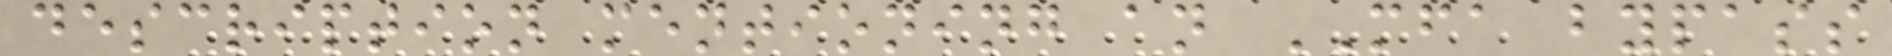description mentioning an MFA bypass
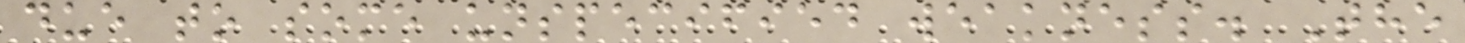due to some unspecified weakness. The
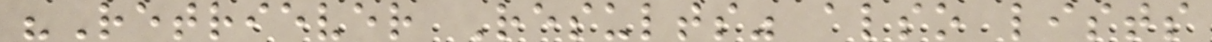"Retriever Results" also lists
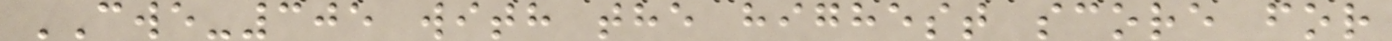CWE-305 with the highest score for
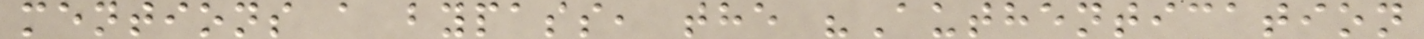mentions a bypass, the "Authentication
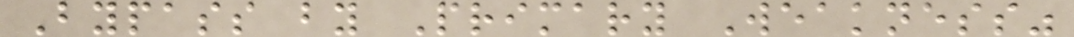Bypass by Primary Weakness"
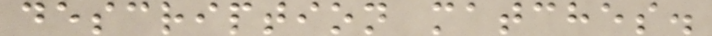description matches.
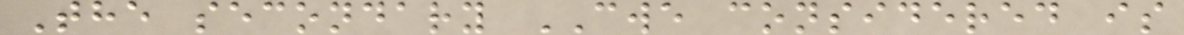The secondary CWE considered is
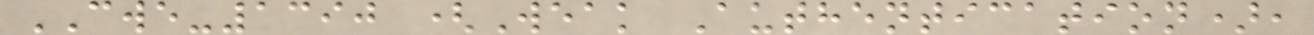CWE-1390 (Weak Authentication),
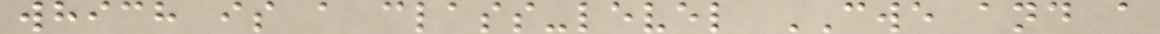which is a class-level CWE and a
